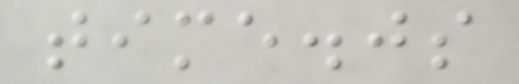time.js
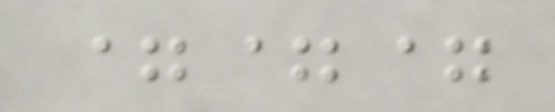===
